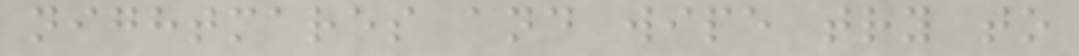nightmares and wipe try to
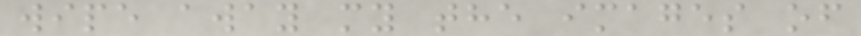wipe away my the images of
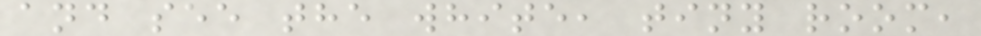and see the white, tiny room,
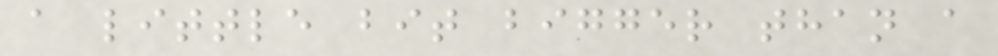a little bit bigger than a
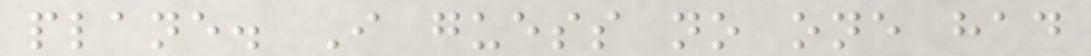plane. I guess no one had
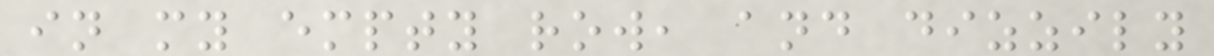in my empty row, and dizzily
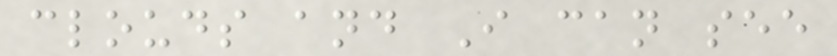clouds and I can see
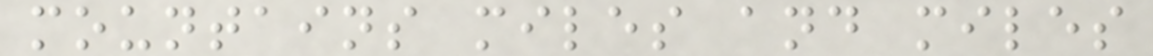mountains miles and miles
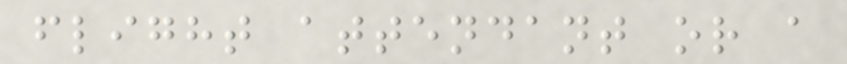flight attendant or a
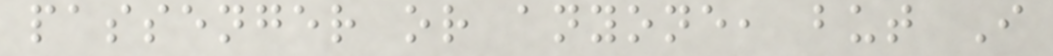passenger or anyone, but I
